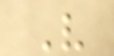V
